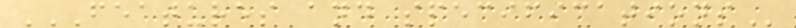FEATURES AND SPECIFICATIONS
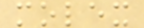molex
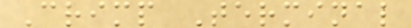Crimp Terminal
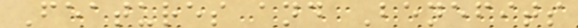Features and Benefits
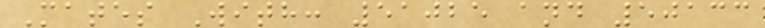Mates With: 51025 and 50133
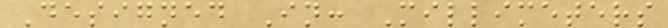Designed In: Millimeters
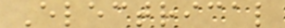Electrical
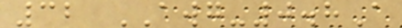32 AWG-0.8A
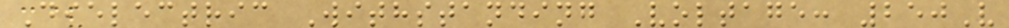Dielectric Withstanding Voltage: 250V
